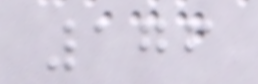176
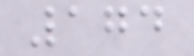174
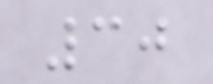30
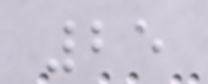25
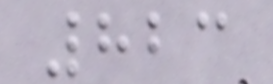823
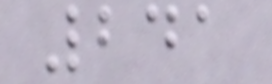241
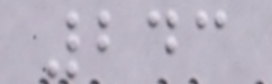243
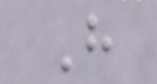H
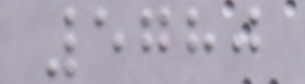5780
